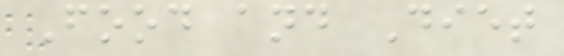Food and Diet
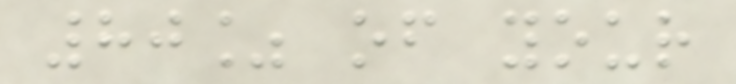80% of your
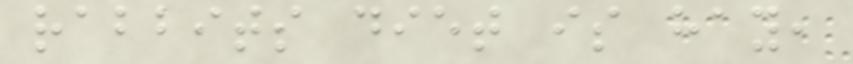rabbits diet is hay,
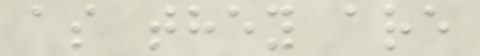as they are
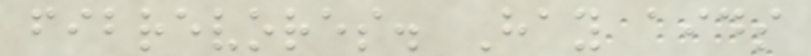fibrevores. Hay aids
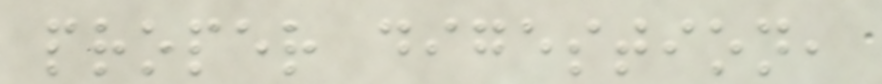proper digestion,
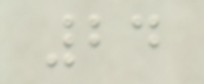24
